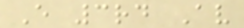E 3rd Av
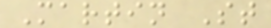Martin St
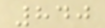840
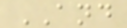AND
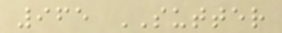965 SUTTER
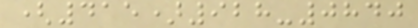(415)928-0840
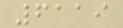6119
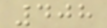408
